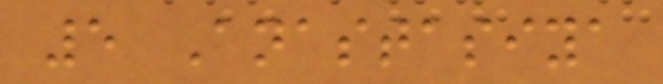5 Anastasiya
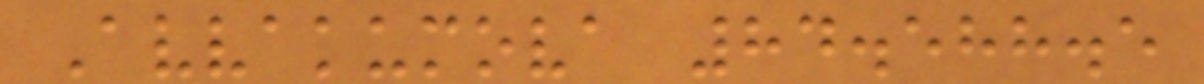Avvakumova 84.588.5
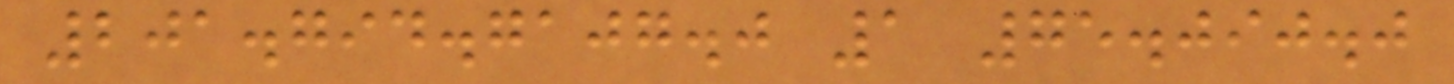201.794.7107.0 1 75.090.0
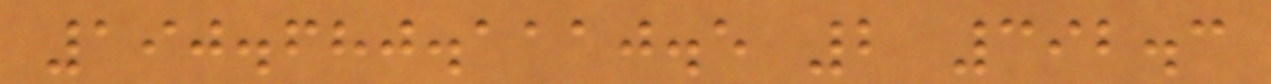190.680.1110.5 2 392.3
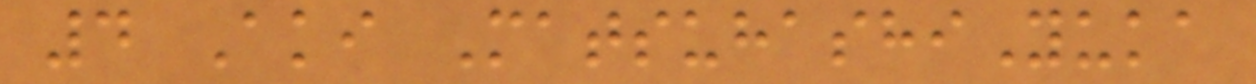4 Aki MatsuhashiYuka
